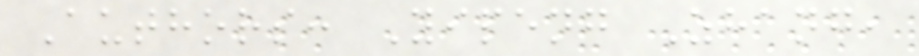Authors: Yipeng Zhang,
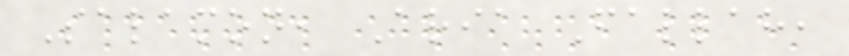Salamon, Aria Fallah,
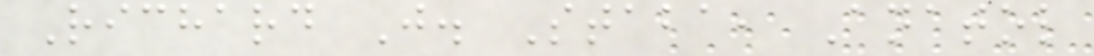Richard J. Staba, Anatol
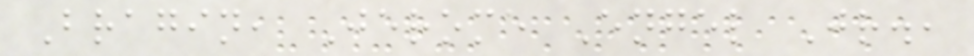Bragin, Jerome Engel Jr.,
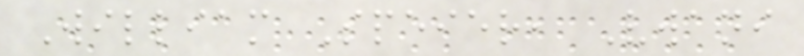William Speier, Vwani
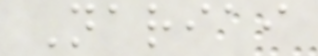Nariai
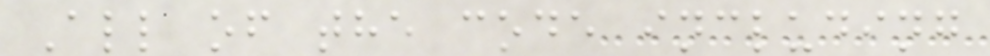All of the code including
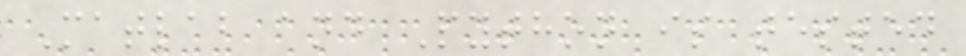Matlab and Python is tested
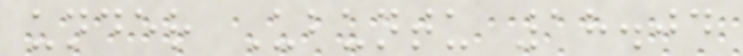under Ubuntu 18.04
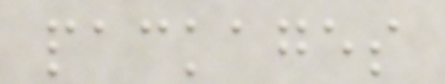packages
